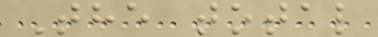The total
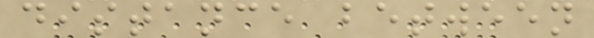distance between
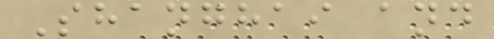Shanghai and
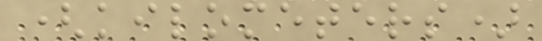(kilometers)
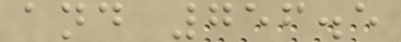and 756.5
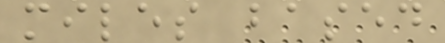miles based
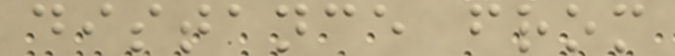distance from
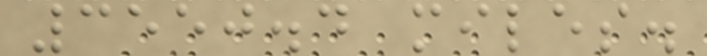3550.4 miles.
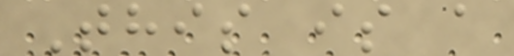This is a
